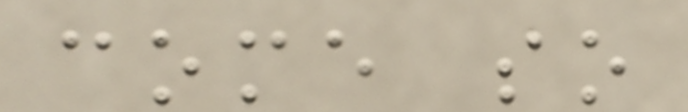come so
